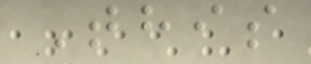This
